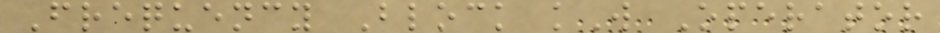Frequency Block kW Operator
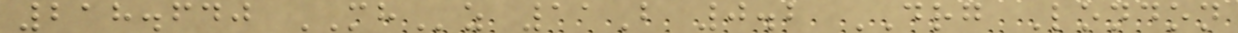218.640 MHz 11B 0.2 DRG London
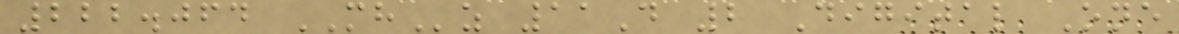222.064 MHz 11D 2 Digital One
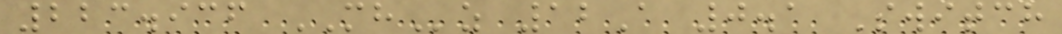223.936 MHz 12A 0.1 Switch
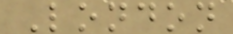London
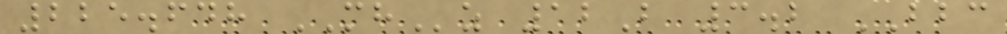225.648 MHz 12B 3.2 BBC
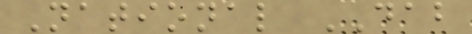National DAB
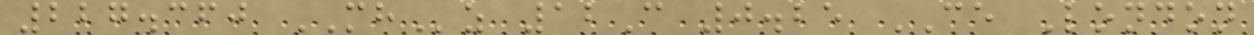227.360 MHz 12C 0.25 CE London
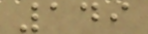149
